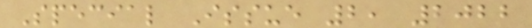Special Issue 2, 2022
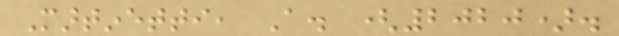Martinetti, A. (2020).
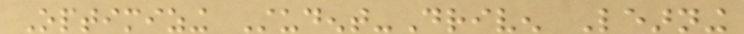Optimizing Student-Driven Learning
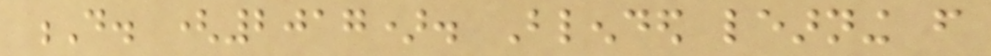D. (2017). Blended learning from
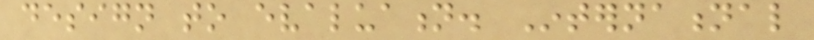design to evaluation. International
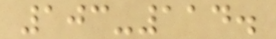103-114.
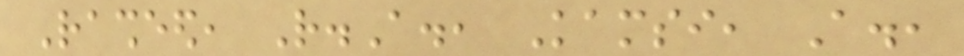Rasheed, R.A., Kamsi, A.,
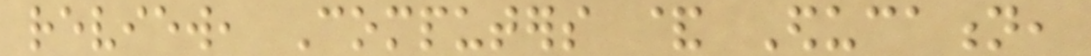review, Computers & Education,
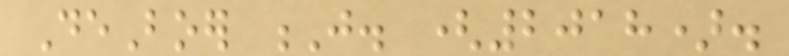DeBoer J. (2018).
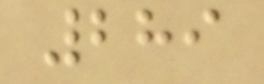289
